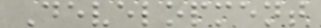Development
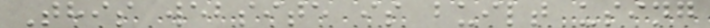This website is built using
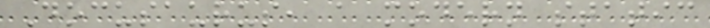Docusaurus, a modern static
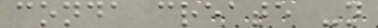conda create -n
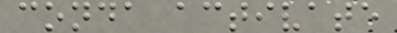conda activate
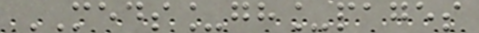MEDS_gh_pages
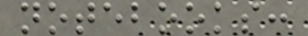notebooks:
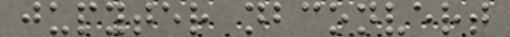jupyter nbconvert
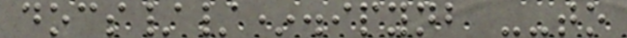docs//*.ipynb --to
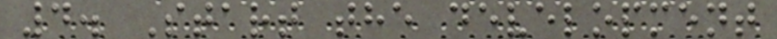4. Start the development
